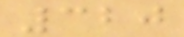320
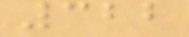322
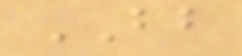BB
